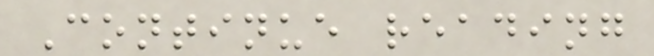Continue reading
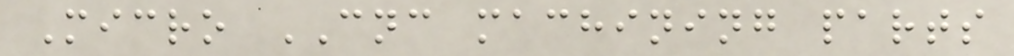Micro CNC machining parts
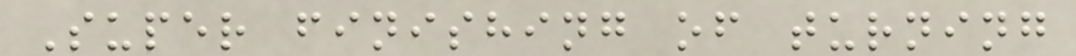Super finishing of turning
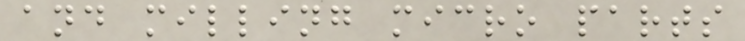and milling micro parts
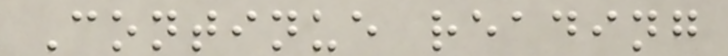Continue reading
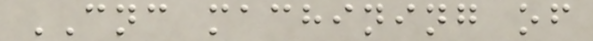CNC machining of
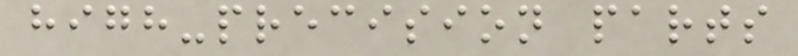high-precision parts
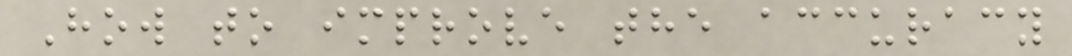How to improve the accuracy
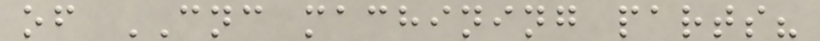of CNC machining parts?
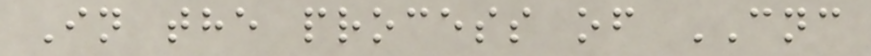In the process of CNC
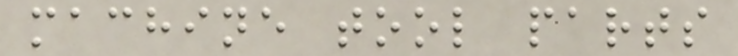machine tool parts
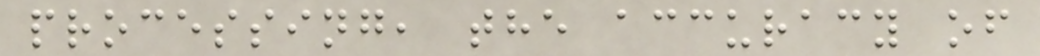processing, the accuracy of
